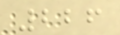226
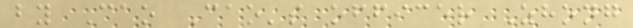by Cao Cao's officer Zhong
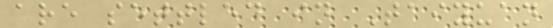are settled in Taiyuan
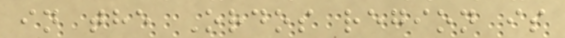in the Ordos region is
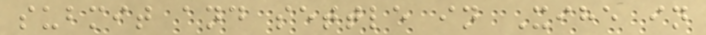submit and settle in Xihe in
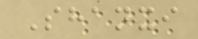Shanxi
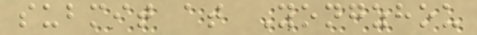submit at Yongzhou
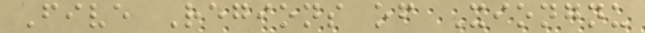Five Regions of Xiongnu
